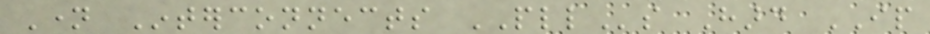Name Interconnects PLLs Hard IP
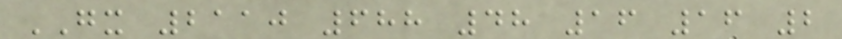GX 2110 688 48 16 16 2
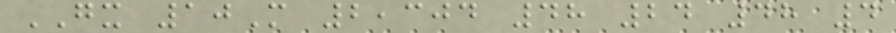GX 10M 2,304 48 24 48 4
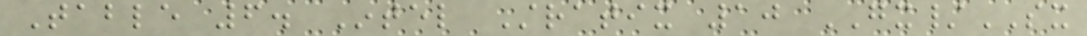Table 6. Intel Stratix 10 GX/SX
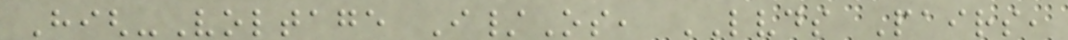High-Voltage I/Os, LVDS Pairs,
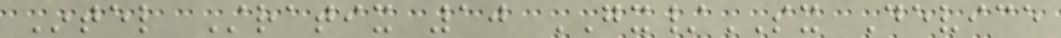Intel Stratix 10 GX/SX Device
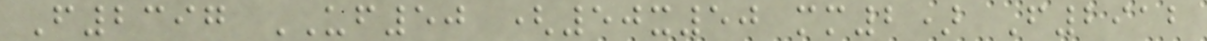F2397 UF50 (50x50 mm2) F2912
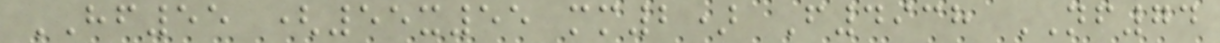HF55 (55x55 mm2) F4938 NF74
